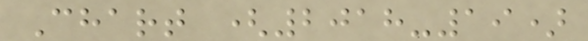Chart (2018-19)
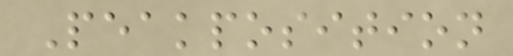Peakposition
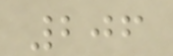206
